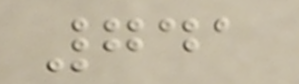741
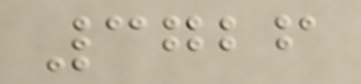3726
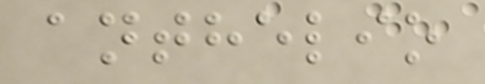anthelio
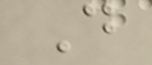D
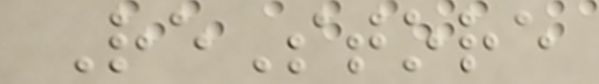ReStore
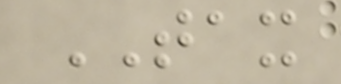TAX
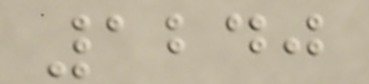1240
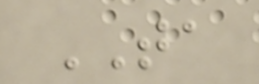TA
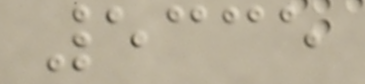5335
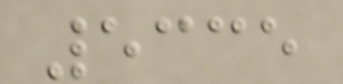5335
